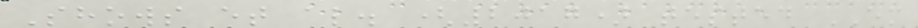Shows et al. (2017) tested EM
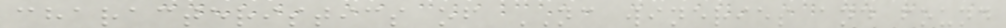characteristics of NC wineries and found
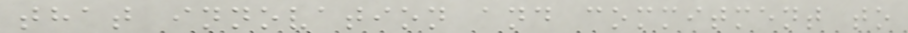that innovation and commitment to
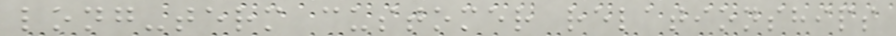long-term customer relationships
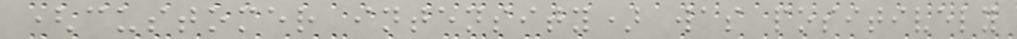(customer intensity) was positively
